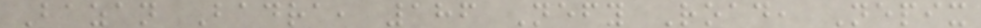Bazan Badra, 186 Nefy Road, Nepix
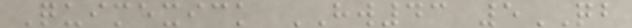Quimexick HW43 5QB
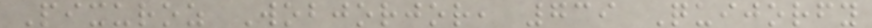Pixuroz Wobjorjor, 739 Quijorfy
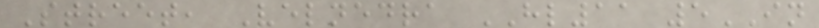Street, Velnedra HL11 5IN
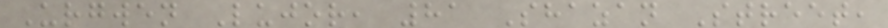Urgwen Lujor, 81 Shazan Street,
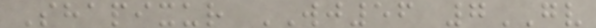Shapixur WJ56 7GV
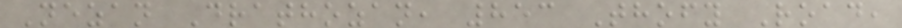Nezan Drathozan, 853 Thofy Road,
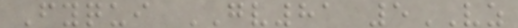Fyqui GV81 5VZ
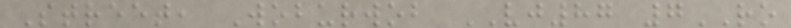Street, Woburwob VJ87 7RO
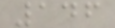146
